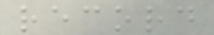record
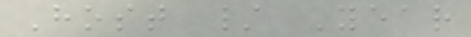Host / Year
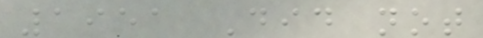1951 Did not
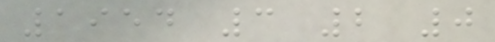1954 3 2 0
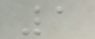1
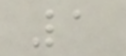1
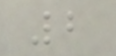2
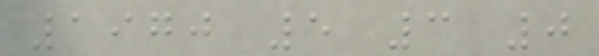1970 5 3 0
